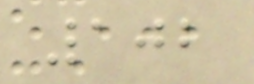102
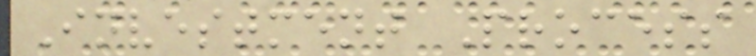Investment Process
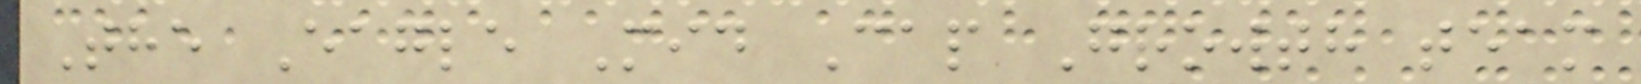The Eagle Mid Cap Growth team
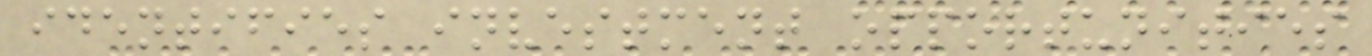identifies investment opportunities
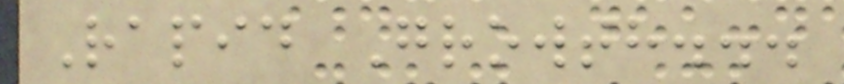Rapid Growth...
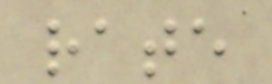rate
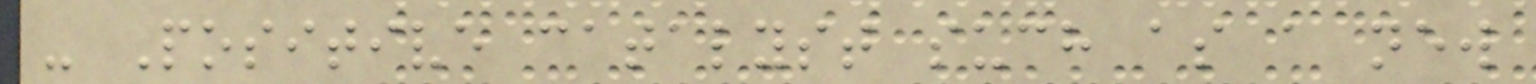- Positive catalyst such as a new
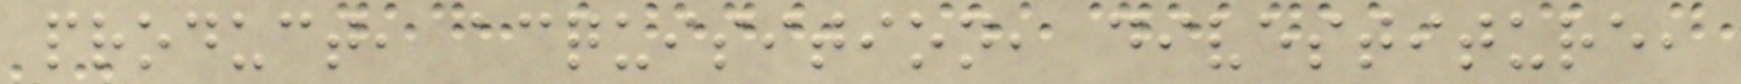product, acquisition, divestiture,
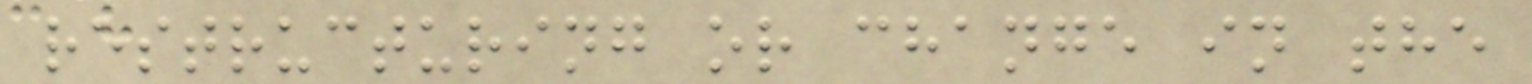restructuring or change in the
